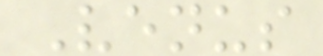Venus
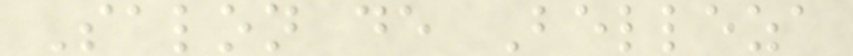Salon de Belleza
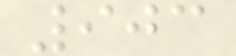903
